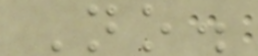No.
